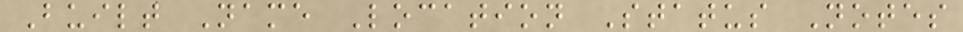Built Name Location Status Notes
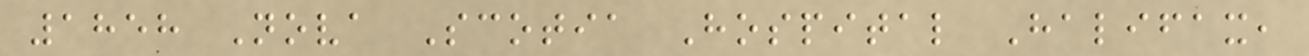1858 Nova Scotia Hospital Halifax,
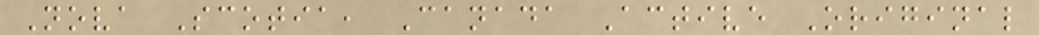Nova Scotia, Canada Active Original
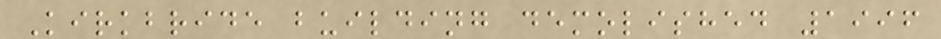Kirkbride building demolished 1996
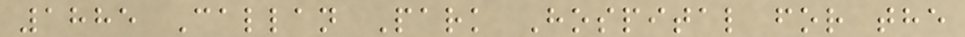1885 Callan Park Hospital for the
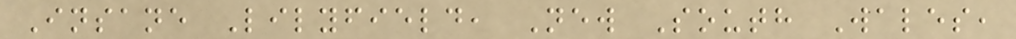Insane Lilyfield, New South Wales,
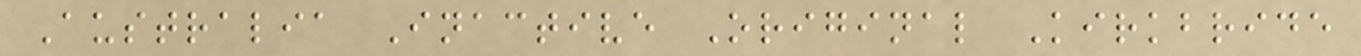Australia Inactive Original Kirkbride
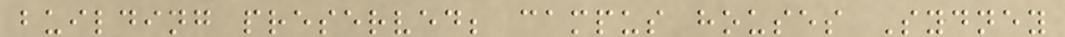building preserved; campus houses Sydney
